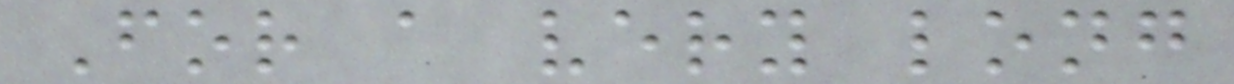For a very long
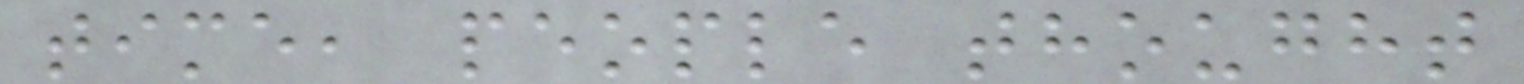time, people thought
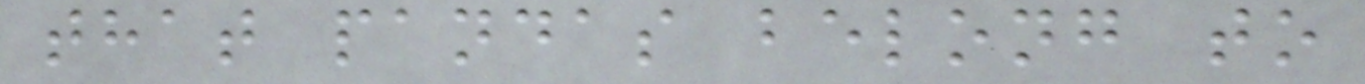that pandas belong to
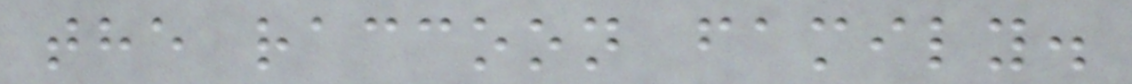the raccoon family.
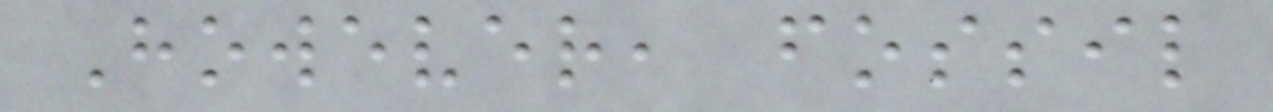However, fossil
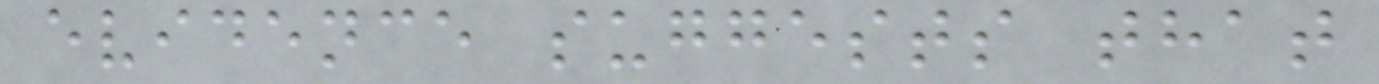evidence suggests that
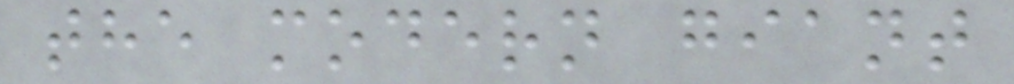the modern giant
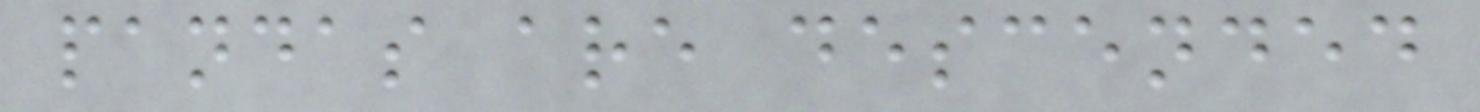pandas are descended
